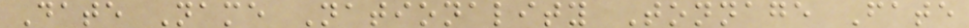Date Name Nationality Tonnage Fate
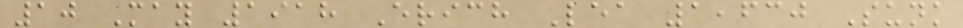10 May 1918 Erich Lea 1,630 Sunk
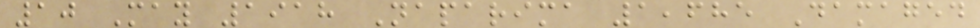10 May 1918 Naparima 1,685 Damaged
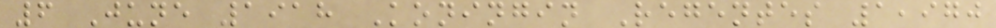6 June 1918 Koningin Regentes 1,970
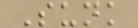Sunk
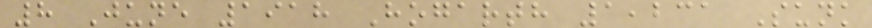8 June 1918 Hogarth 1,231 Sunk
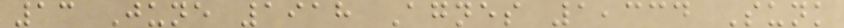13 June 1918 Agnes 1,334 Sunk
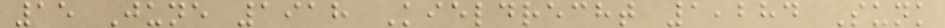15 June 1918 Kieldrecht 1,284 Sunk
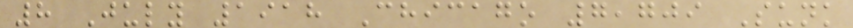8 July 1918 Chicago 7,709 Sunk
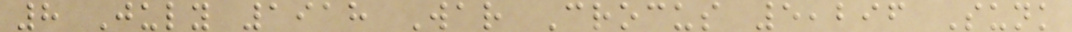8 July 1918 War Crocus 5,296 Sunk
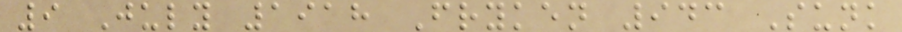9 July 1918 Fryken 943 Sunk
